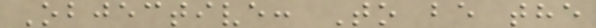Objective: To be the
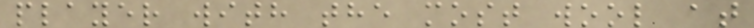player with the most wool at
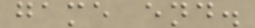game end.
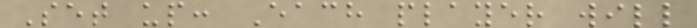Set up: Each player will
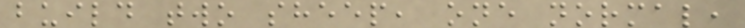build two sheep, one normal,
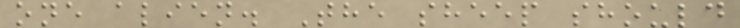one alien. The sheep should
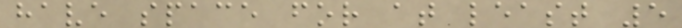have space for at least 5
